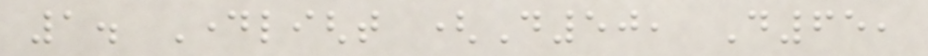1. Daylight (D50, D65,
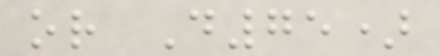or D75)
